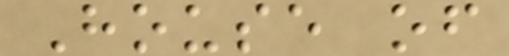House of
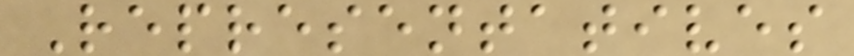Representatives
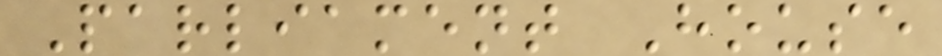Parliament House
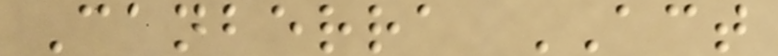Canberra ACT
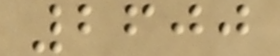2600
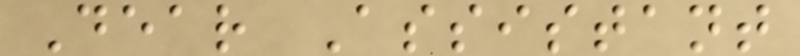Dear Assistant
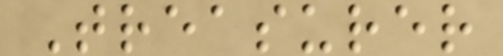Treasurer
